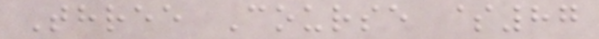Three Course $87
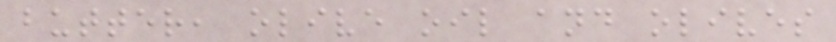butter, olive oil and olives
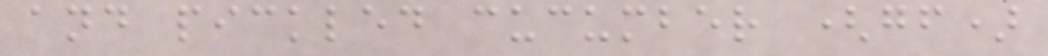and pickled cucumber (gf)
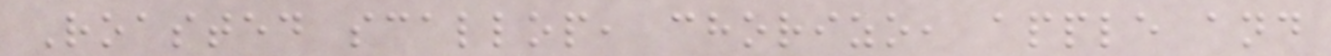Roasted scallop, chorizo, apple and
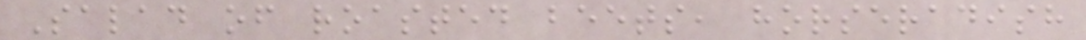Salad of roasted beets, horseradish
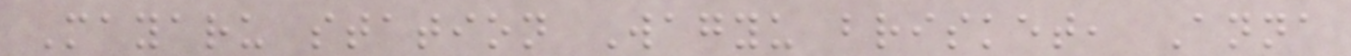Mayaru station Wagyu brisket, Anna
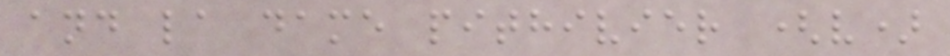and la dame pithivier (v)
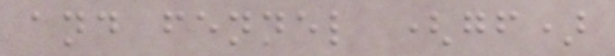and fennel (gf)
